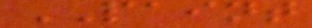PAINT
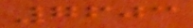7603
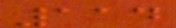114
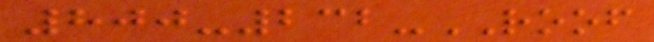800-232-ROOF
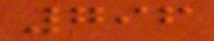796
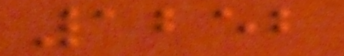1252
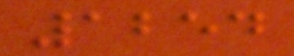1254
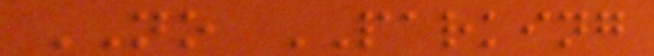NO PARKING
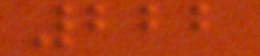222
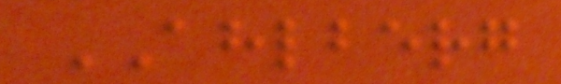AHLBERG
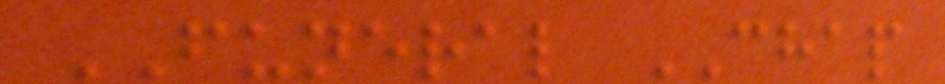FUNERAL CHAP
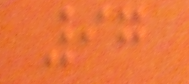97
